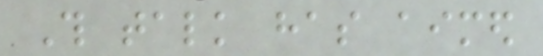This talk has aimed
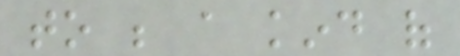to be a kind of
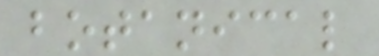botanical
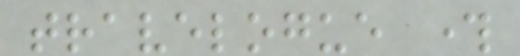travelogue through
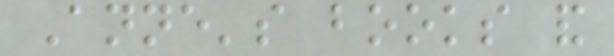Anne's books and
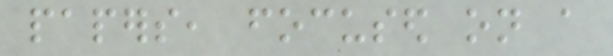papers, focused on a
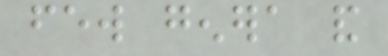few genera and
